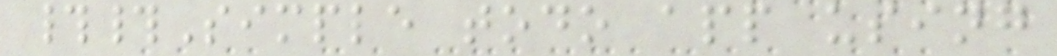##Simple todo app using
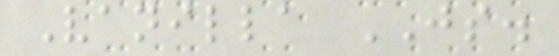Vanilla JS.
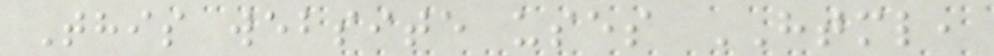This website uses HTML,
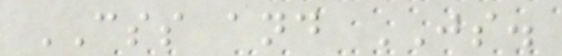CSS and JS.
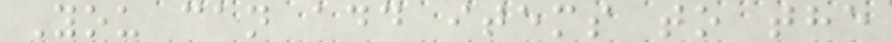You can add items to the
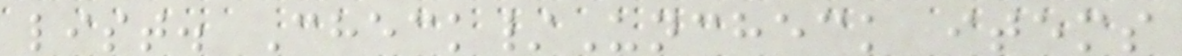list. Check/Uncheck items
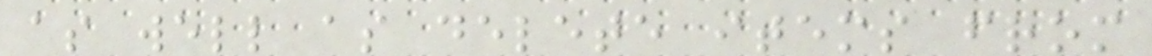as well as delete items from
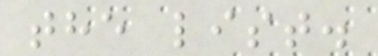the list.
